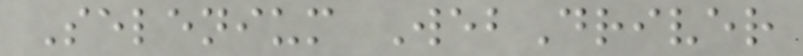Selenium WebDriver
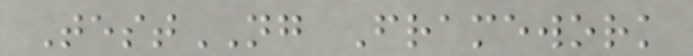TestNG Framework
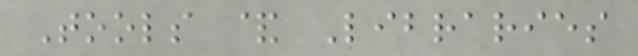Tools & Libraries
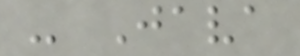- Java
